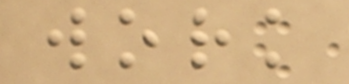work
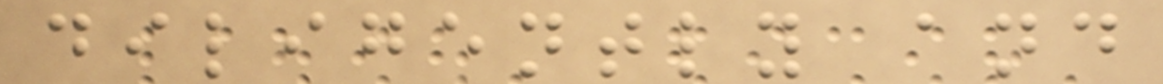diligently and
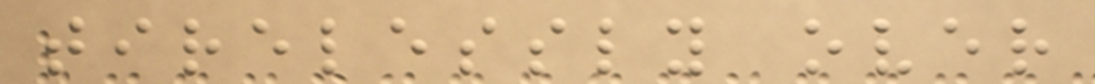tirelessly over
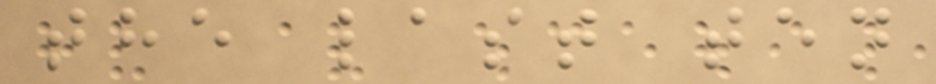the last ten
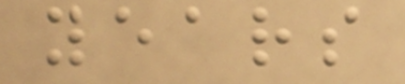years
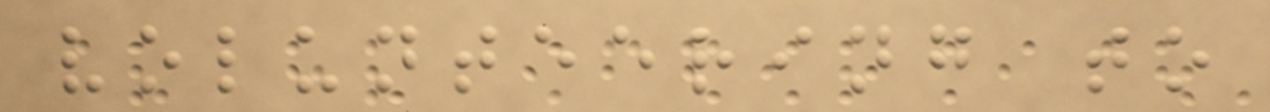volunteering to
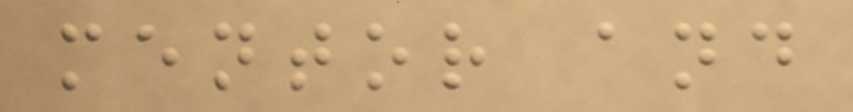mentor and
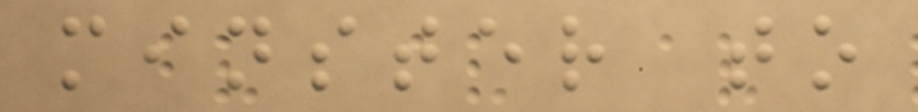minster to
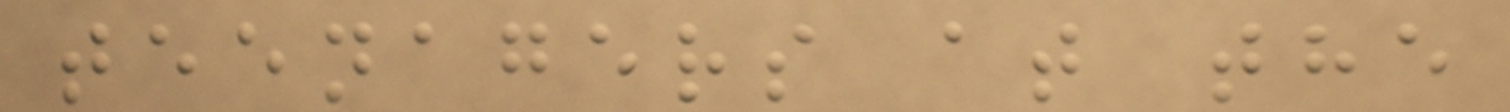teenagers at the
